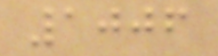1006
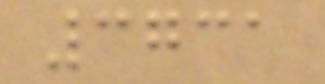3731
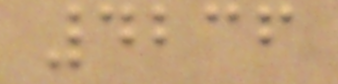4236
